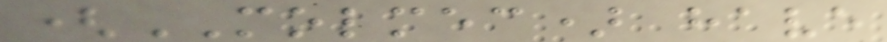(MOLMEC) have
